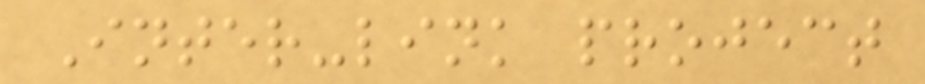Inter-link project
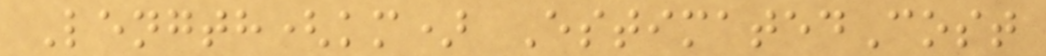Length(km) EstimatedCost
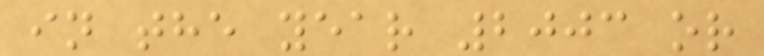in the year 2003 or
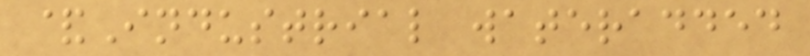&Industrial wateradded
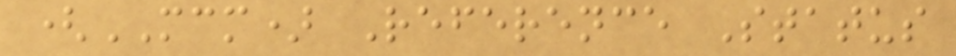(MCM) Reference Status
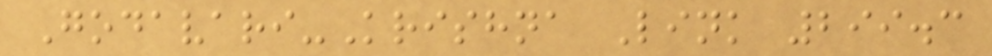Godavari-Krishna Link 299.3
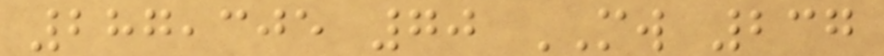287,305 70 MW 237
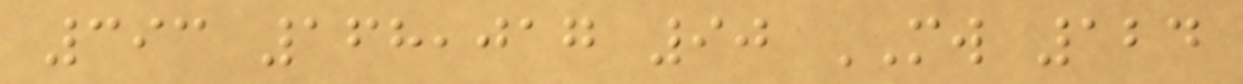393 168,017 90 MW 124
